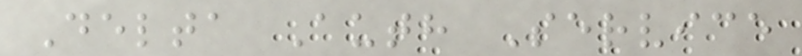Delta Auth Service
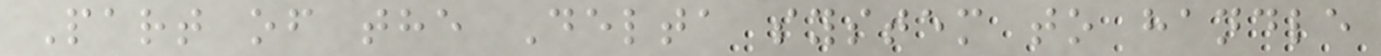Part of the Delta system to handle
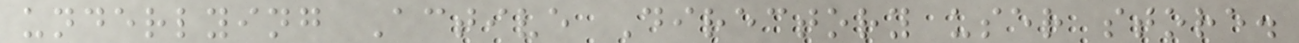underlying Active Directory user store.
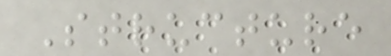Structure
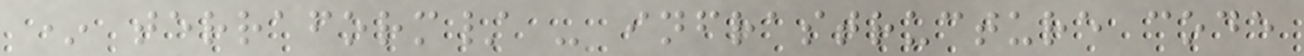* terraform/ - infrastructure code
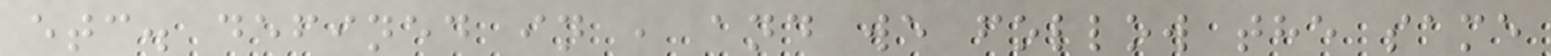etc. defined in , and we follow the same
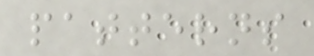patterns
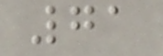71
